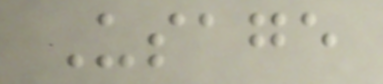Usage
